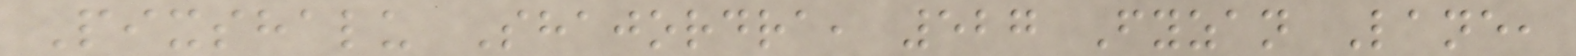Pixshalu Shajordra, 527 Fyzan Lane,
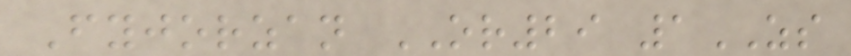Fyjorzan OR29 1ZS
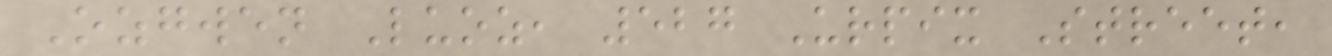Ozgwen Luoz, 527 Urpix Street,
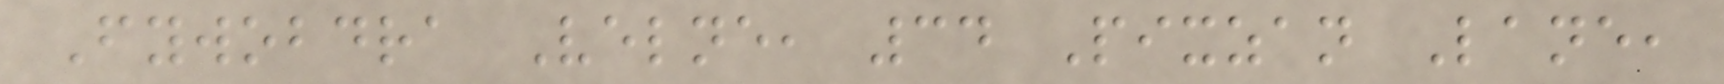Fywobdra Velne, 34 Pixzan Lane,
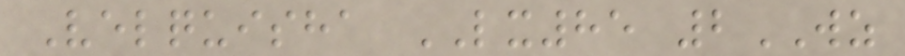Velquisha LX85 2WZ
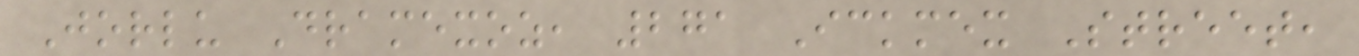Jorlu Dramexoz, 271 Ickmex Street,
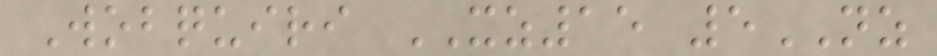Wobquiri XZ15 5NZ
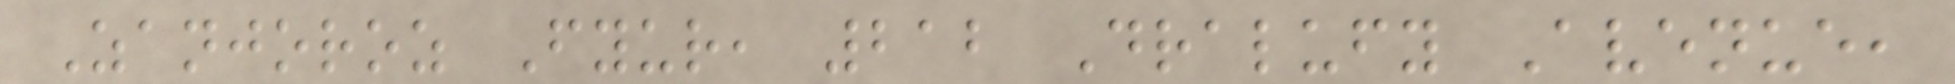Zanjoroz Fyur, 212 Dralufy Avenue,
